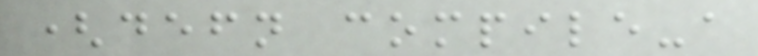(defn compile-a
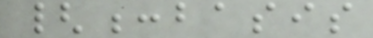{:basis
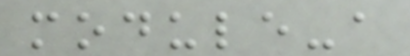module-a
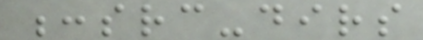:src-dirs
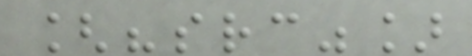["src"]
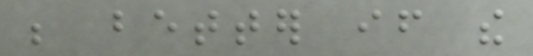be better if the
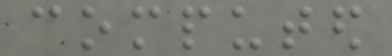computed
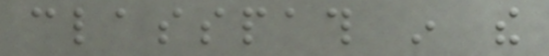classpath in the
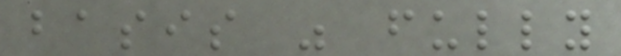basis was fully
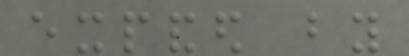expanded by
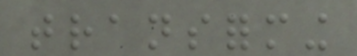transforming
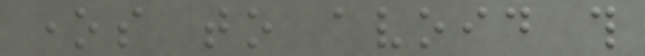ones to avoid this
